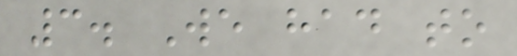3. We had to
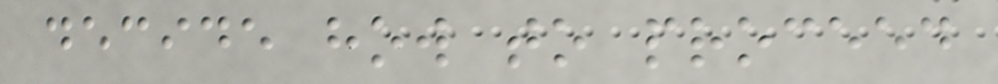decide how to proceed
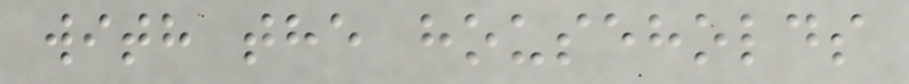with the households
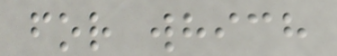for which
